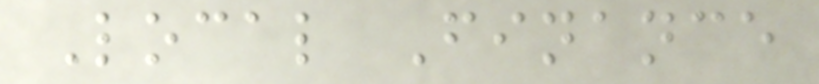Local Finance
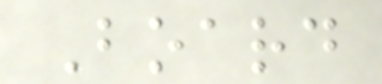Board
